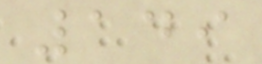149
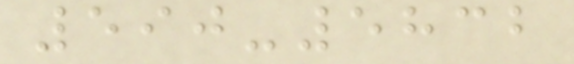590-5832
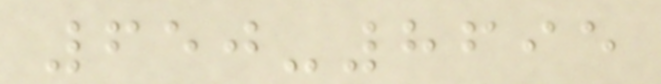650-8695
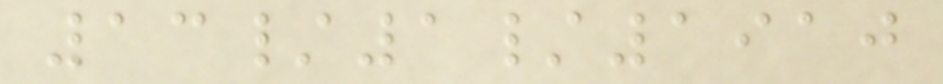13/1/1910
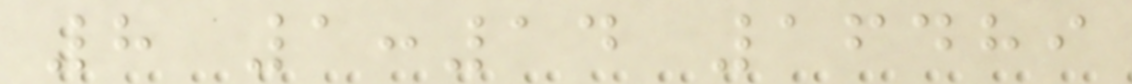8 1:14 16489
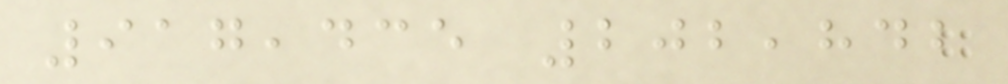917,435 202,842
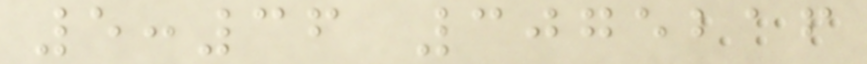5:36 3075216
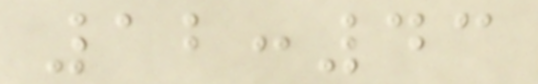12:43
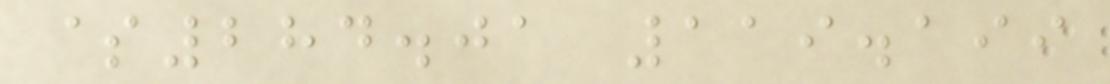$284.01 119.199
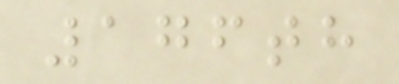176th
